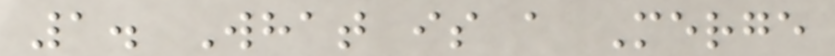1. What is a Merge
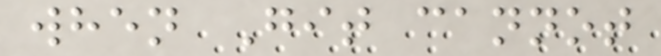when Git cannot
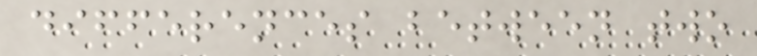differences between two
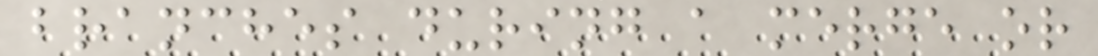branches during a merge or
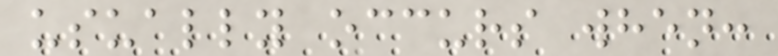usually occurs when:
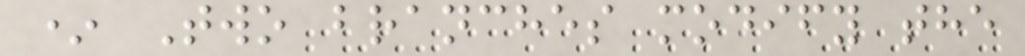* Two branches modify the
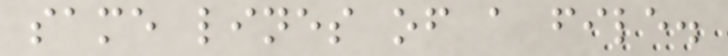same lines of a file.
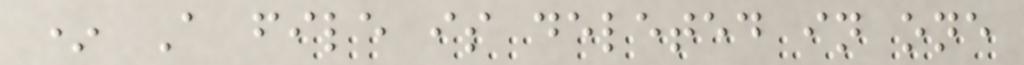* A file is deleted in one
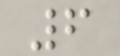6
